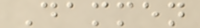Dammen
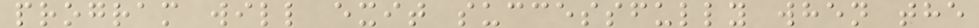program will exit successfully when the
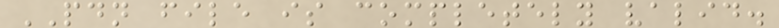PDN file is completely valid.
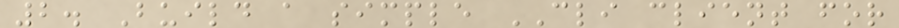2. Build a simple CLI client for
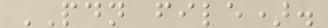PDN file).
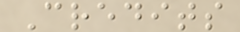Credits
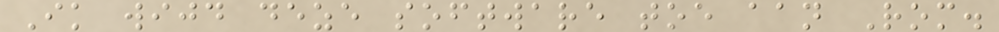Ik wijd deze software toe aan Rom.
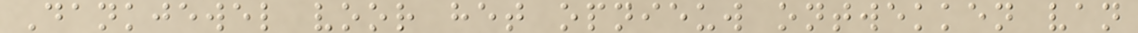Dankjewel voor het opnieuw ontwekken van
